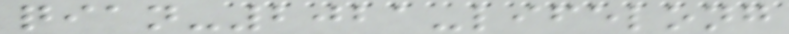qian-2021-lifelong
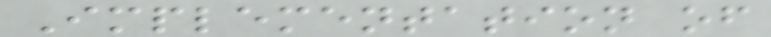Implementation of
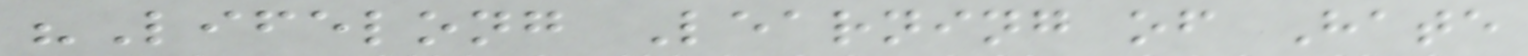"Lifelong Learning of Hate
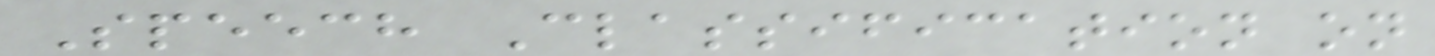Speech Classification on
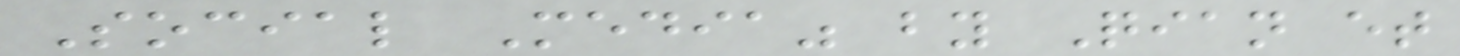Social Media" by Qian et
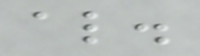al.
